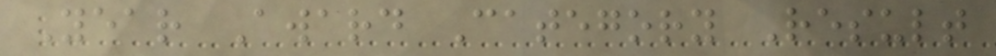Year Award Category Result
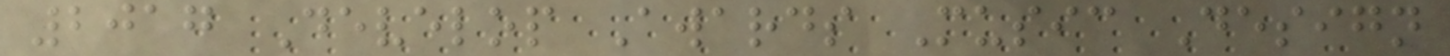2017 Develop Awards Music Design
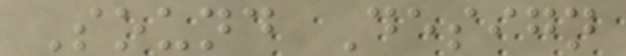Sound Design
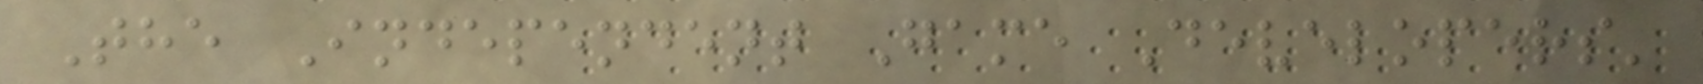The Independent Game Developers'
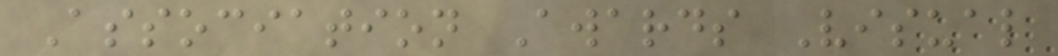Association Awards Visual
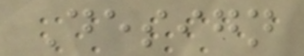Design
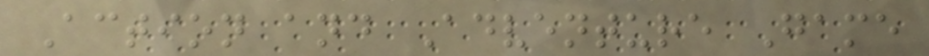Action and Adventure Game
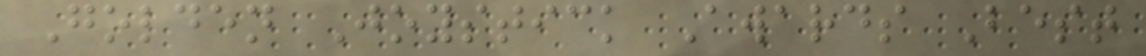Golden Joystick Awards Best
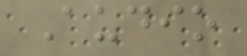Audio
